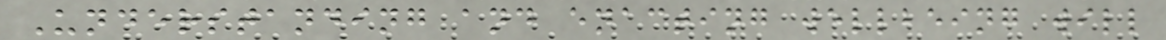Understanding and enacting wellbeing will
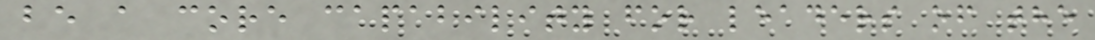be a core capability for leaders of the
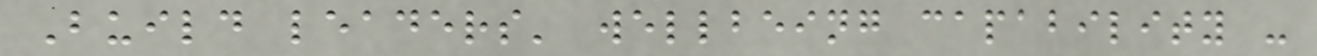Build leaders' wellbeing capability -
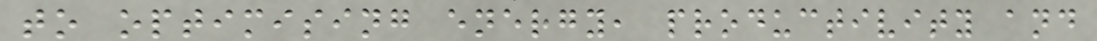to optimising energy, productivity and
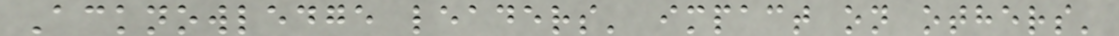Acknowledge leaders' impact on others'
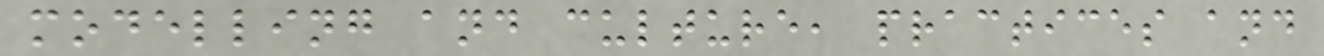modelling and culture, practices and
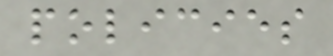policies
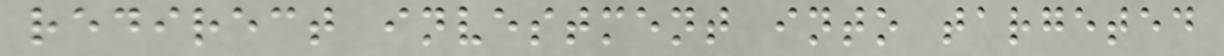redirect investment into targeted
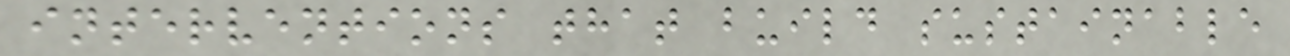interventions that build sustainable
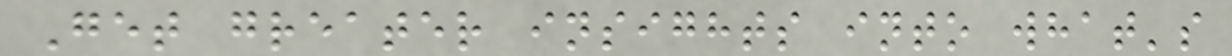Get greater insights into what's
